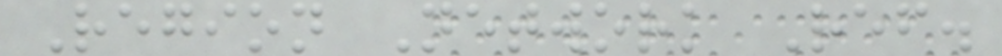Region Network Ref.
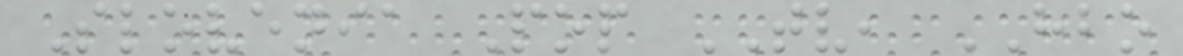Slovenia Pop TV, HBO
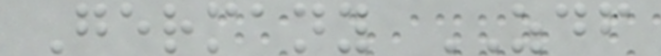Germany ZDF
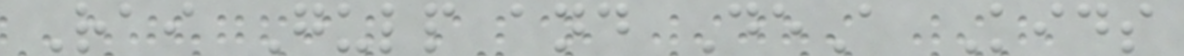Rai Gulp and DeA Kids
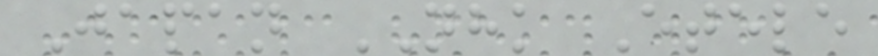Japan NHK Etele
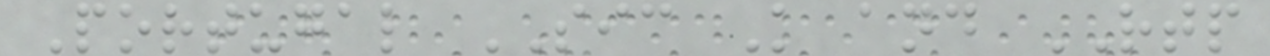Portugal SIC K and RTP
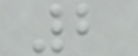2
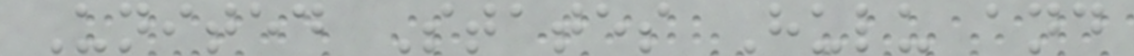United States Hulu and
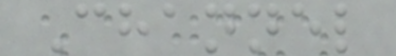Channel
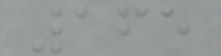165
